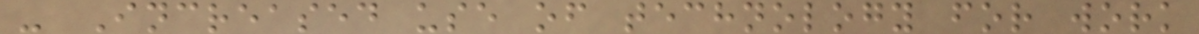- Increased use of technology for work
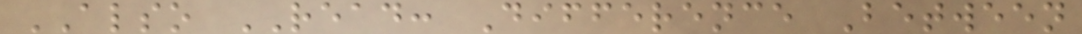ALSO READ: Difference Between
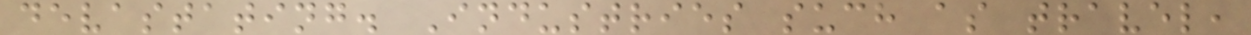devastating. Industries such as travel,
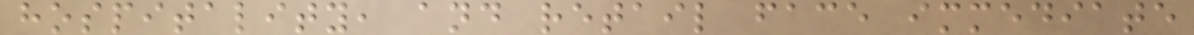hospitality, and retail face immediate
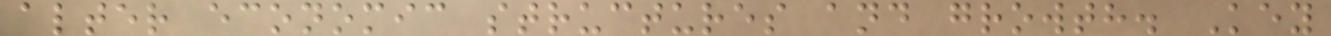alter economic structures and growth. Key
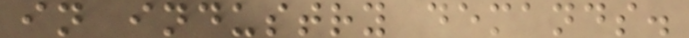in industry demands.
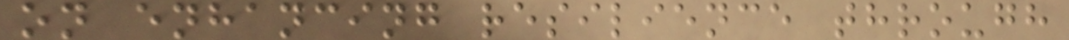on enhancing resilience through
